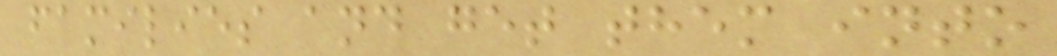families and get them into
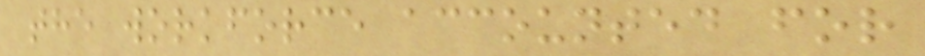the workforce accounted for
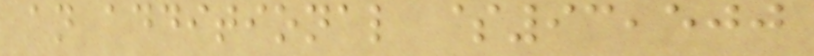an additional $93,500
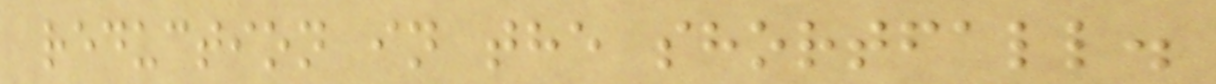reduction in the shortfall.
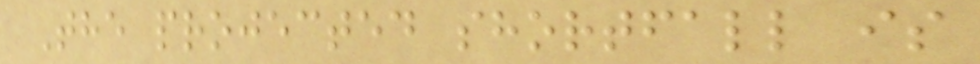The projected shortfall is
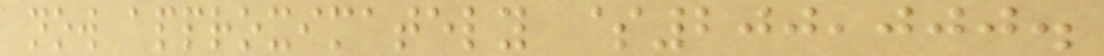now approximately $200,000.
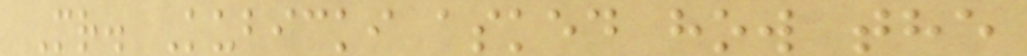Mr. Kubicki asked how the
